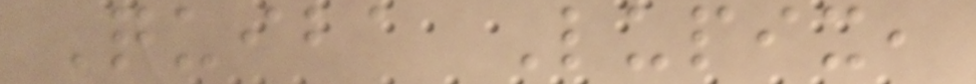Quiba Lupix,
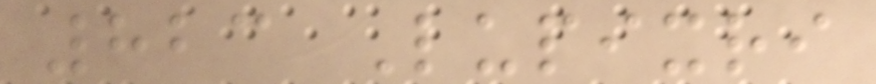823 Lupixri
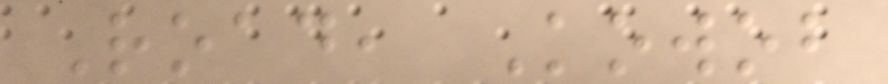Road, Kowob
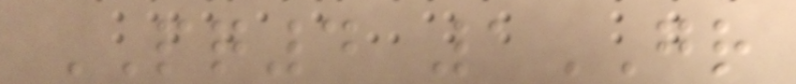PQ4 1GR
